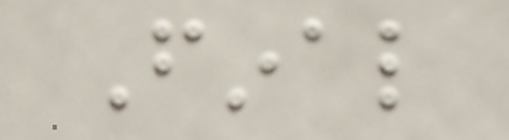Final
